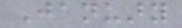January
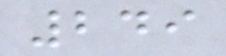249
